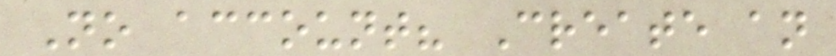No account? Create an
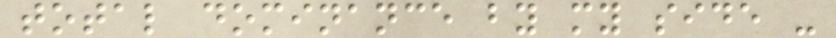total dominance by my side -
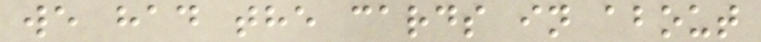we had the cards in about
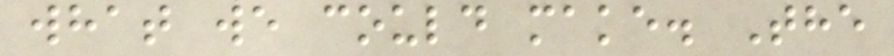what we could make. The
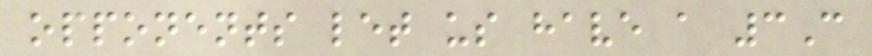opponents let us have a 3C
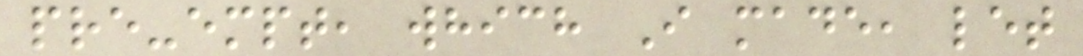pre-empt, which I made, let
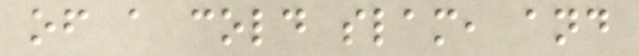of a cold slam, and
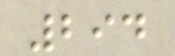294
